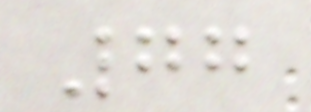77
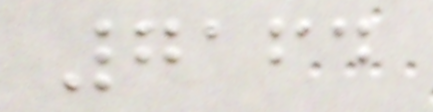7164
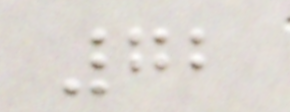72
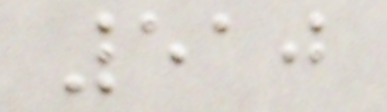510
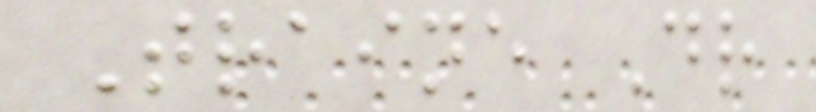Traine Dr
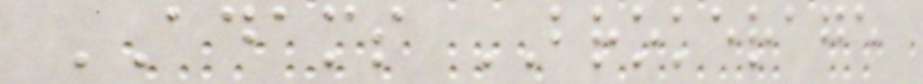ADAMS BROKERAGE
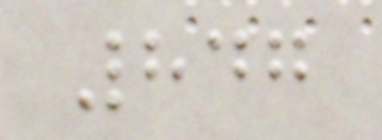847
